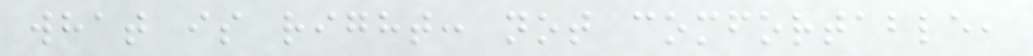what is right: not comfortable,
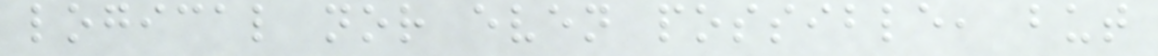logical nor even possible, but
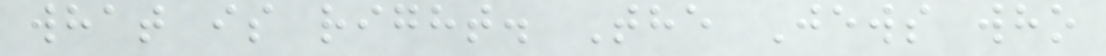what is right. The Jews who
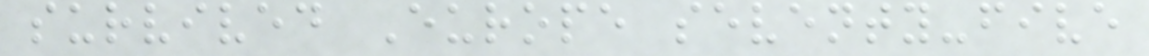survived Europe seventy-five
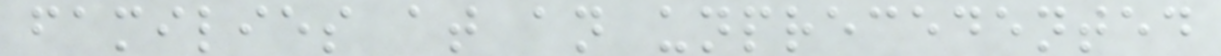families at an unprecedented
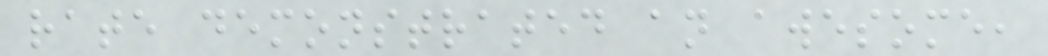rate demonstrated an awesome,
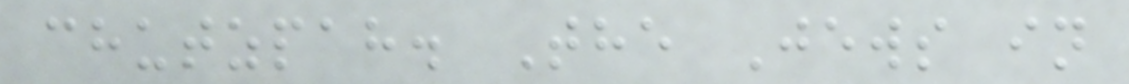chutzpah. The Jews in
